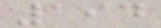194
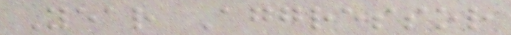Year Aggressor
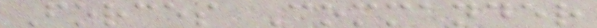Forces Commander
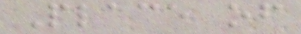Place of
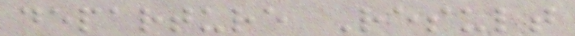departure Result
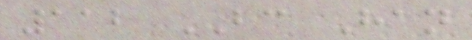112 BC Han
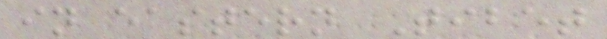in eastern Tibet
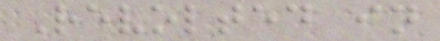Revolted in
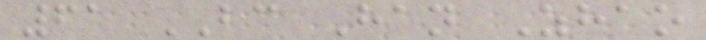61 BC Han Zhao
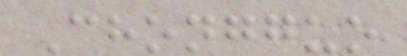Chongguo
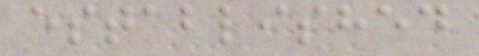established
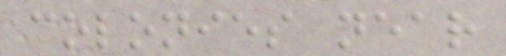colonies near
